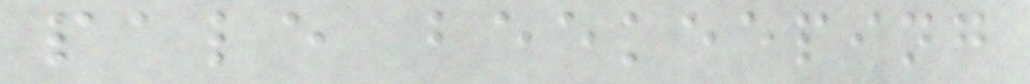pale beekeeping
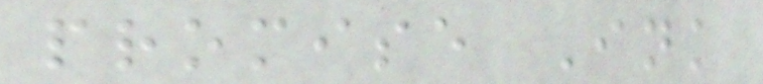promise Ink
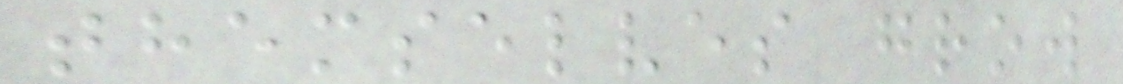themselves grow
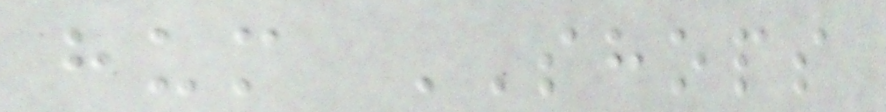hum SHOPS
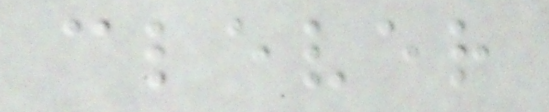clever
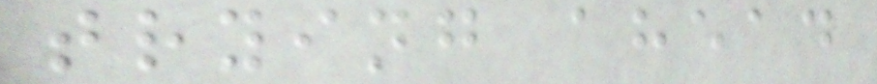trying ahead
